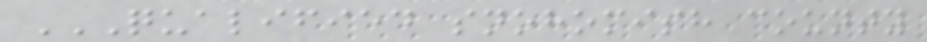QUALIFIED SNOHOMISH COUNTY
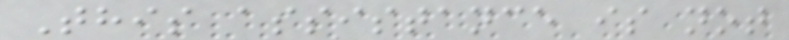This assistance is not
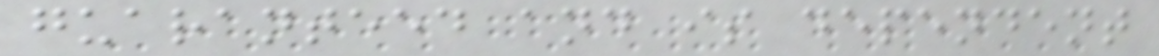guaranteed and is dependent
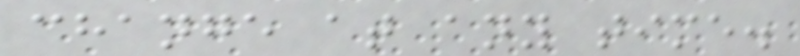change at any time.
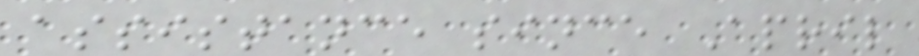assistance since April
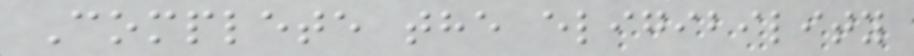Complete the eligibility
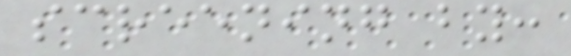screening by:
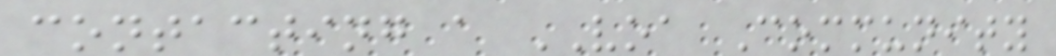contacting a VOA Community
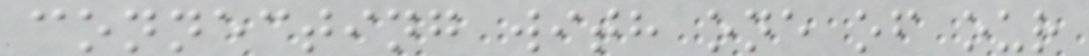connecting with one of our
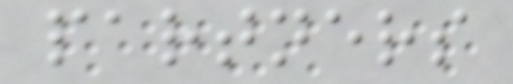partners
